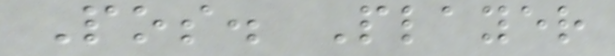Pos. Player
